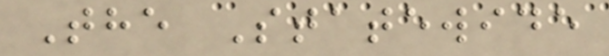The Statewide
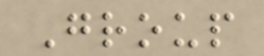Group
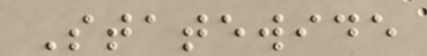Statewide
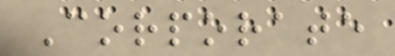Corporate
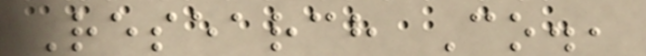Research Co.,
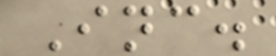Inc.
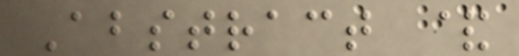Abstract &
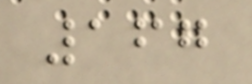167
